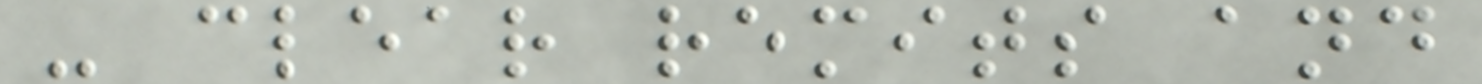- clear remits and
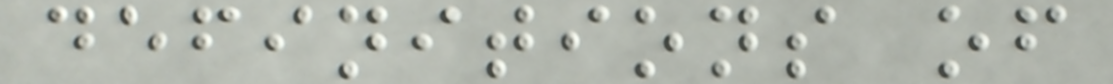definitions of
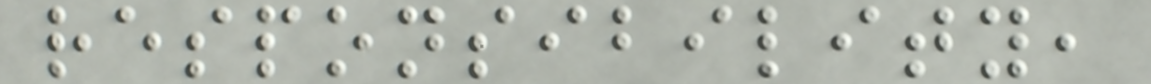responsibility,
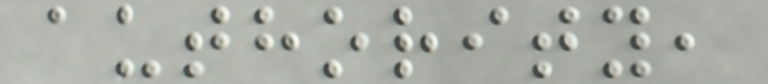authority,
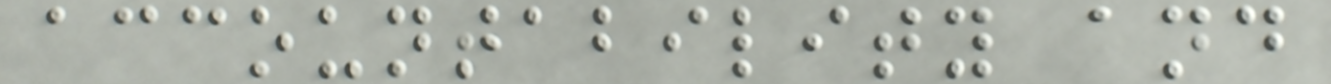accountability and
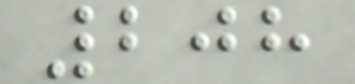208
